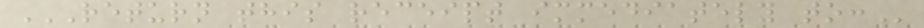RETURN THIS RECEIPT IMMEDIATELY TO:
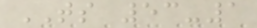TS 53-1
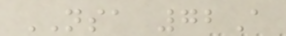NSA 72A
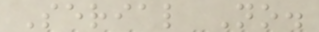Serial No.
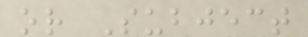or Subject
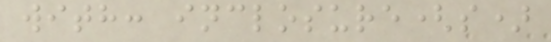with: inclosure(s)
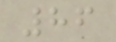86
